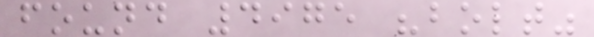found 4975 "bolt"
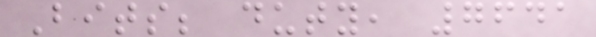Bits; duty, 7641
